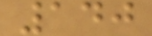140
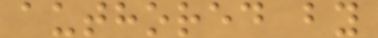authored by
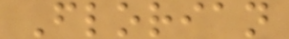Florian
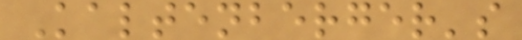Kaltenberger's
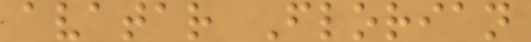avatar Florian
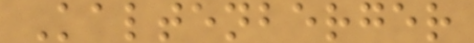Kaltenberger
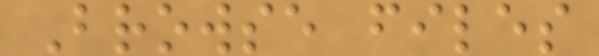Browse files
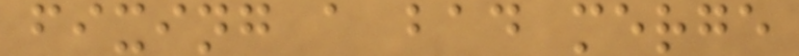fixing a bad merge
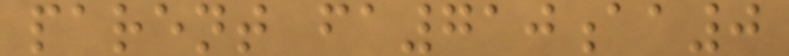parent fa710aa0
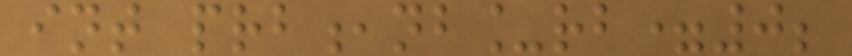int prb,nb_rb=0;
